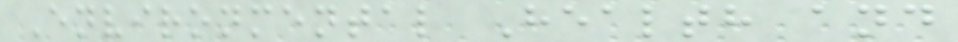Environmental Health and
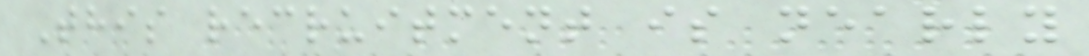This recruitment is nearly
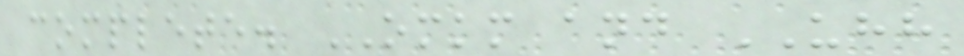complete. OMKM and UHH
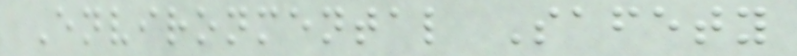Environmental Safety
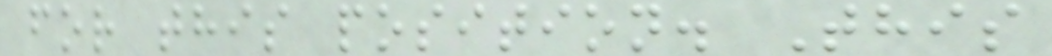for this position. This
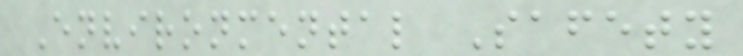Environmental Safety
